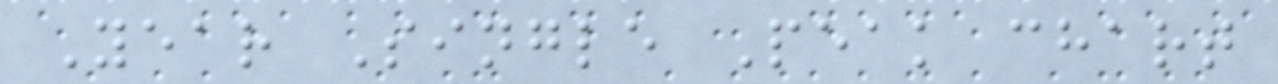Year Single Peak chart
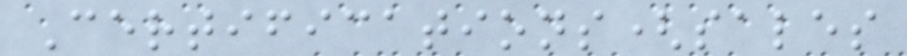Certifications(sales
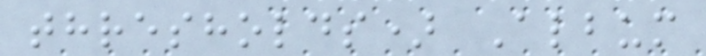thresholds) Album
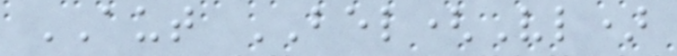AUT BEL(Vl)
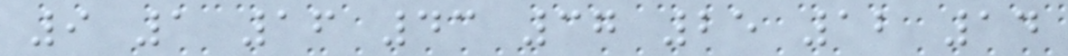9 1 16 43 37 25 12 14
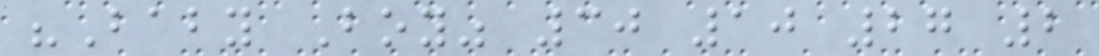"Baby Boy" 30 10 27 2
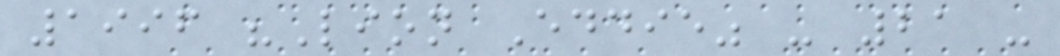1996 "Lion Eddie" - 21 -
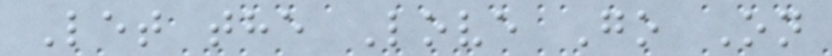Let the Love Go On
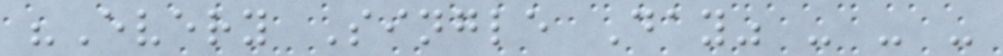"Every Single Day" - - -
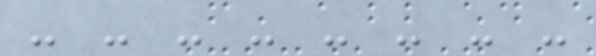- - - - - - - -
